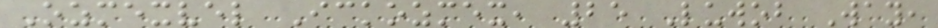Ozmexvel Ickozmex, 25 Luwob Way,
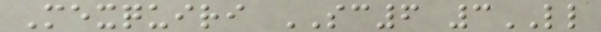Mexquiri SC6 3LL
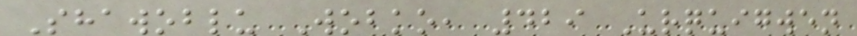Shawoblu Wobko, 429 Urquigwen
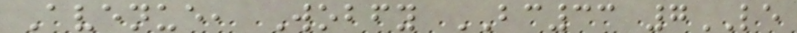Avenue, Wobfy BC33 7LE
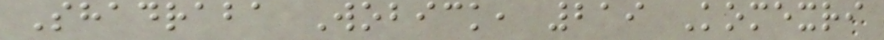Shadraba Wobick, 219 Komexri
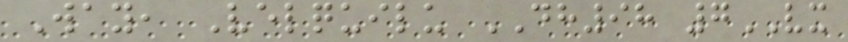Way, Velquilu DH98 7VX
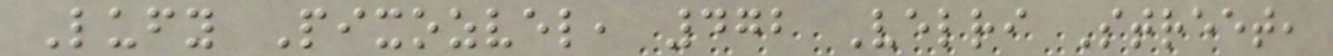Lufy Pixozvel, 472 Velri Street,
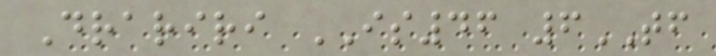Drariri IS46 6TF
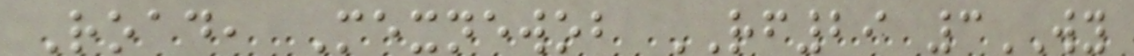Road, Mexnewob RF29 3WY
